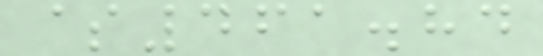$461.84
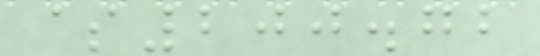$200.72
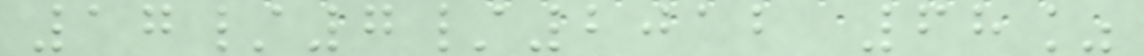17/7/2012 68%
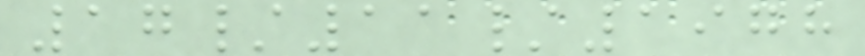17/11/1978
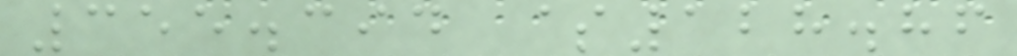355.394 $128.86
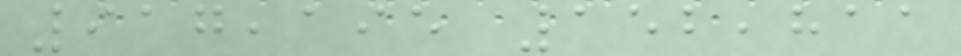917,195 152,811
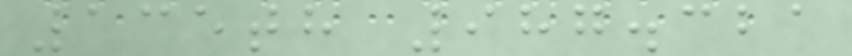135th 987.321
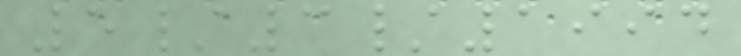5/3/1994
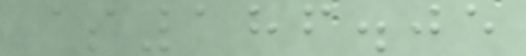$186.05
